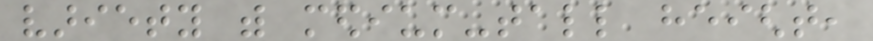variety with medium-tall height,
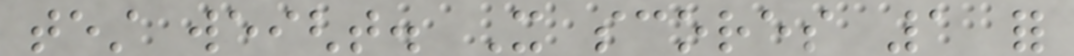test weight. It scores 1 for
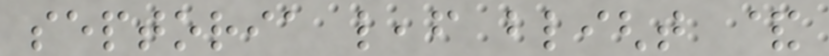septoria leaf blight &
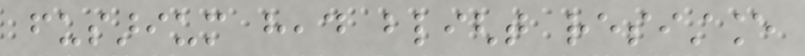fusarium head blight resistance
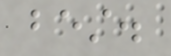best.
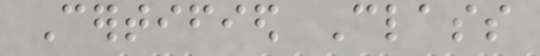Certified Class
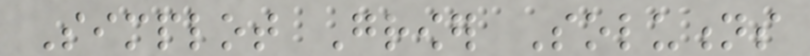Simplot Grower Solutions
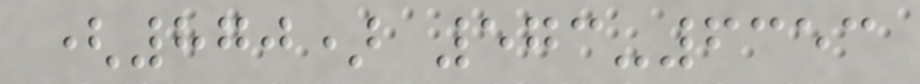(870) 573-6353
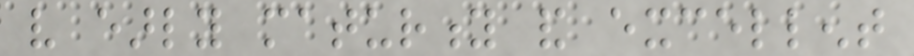very early maturity and excellent
